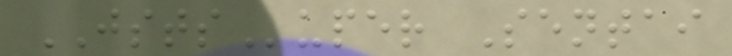JSTSuper Sentai
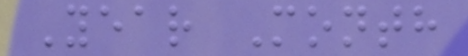Year Month
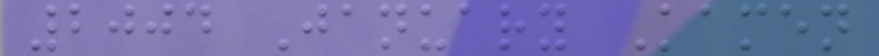2004 January Kamen
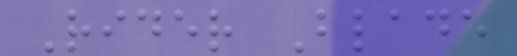Rider Blade
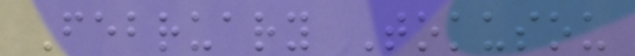February Tokusou
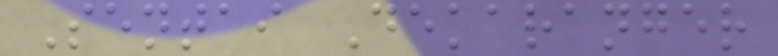Sentai Dekaranger
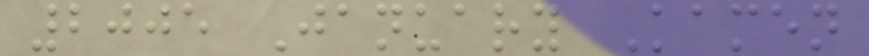2005 January Kamen
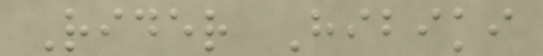Rider Hibiki
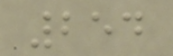254
